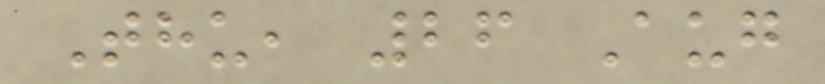Thu, 26 Aug
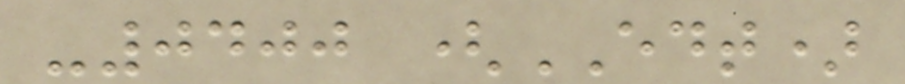-0400 (EDT)
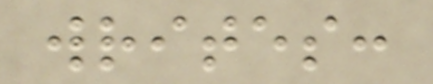writes:
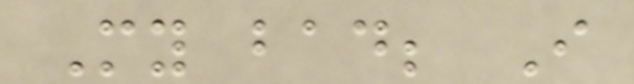My bad; I
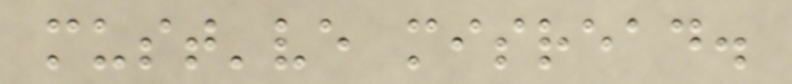must've misread.
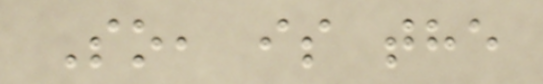So, is the
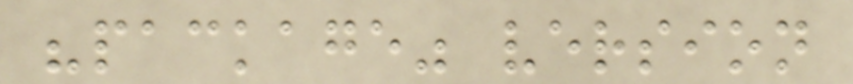"package" version
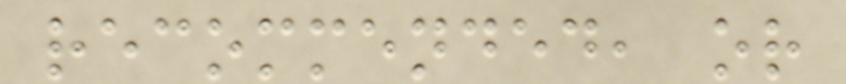recommended, or
